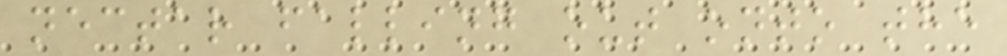nectar falling out onto the
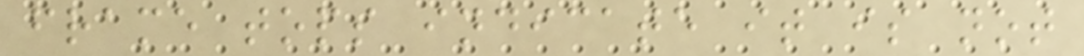frame tops indicate it is not
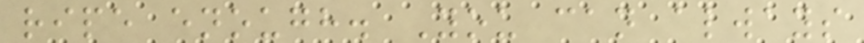ripe enough. You can always
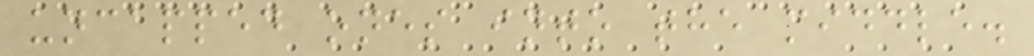uncapped ones into the middle.
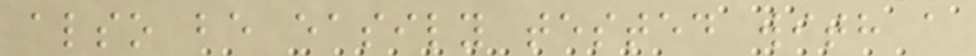also be easily tested with a
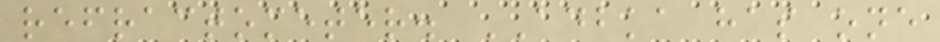refractometer. ADBKA has one
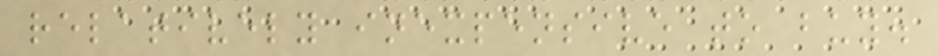relatively inexpensive to buy.
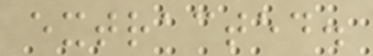extracted.
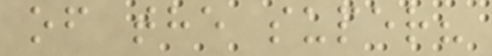of the super?
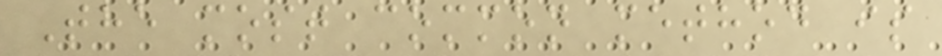The most common method is
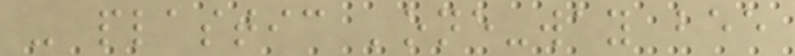- plastic 'one-way bee
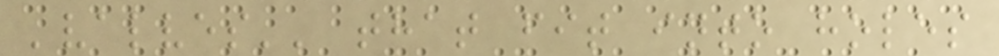'valves'' that fit into holes
